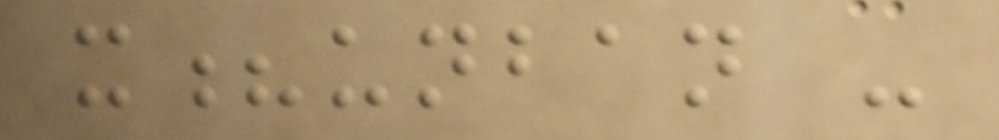x?unban -
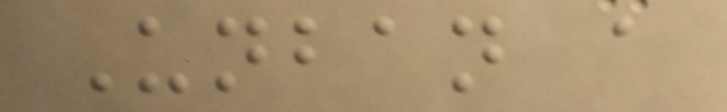Unban a
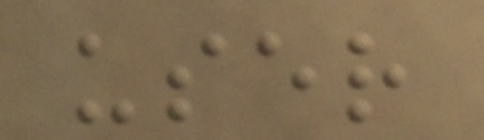user
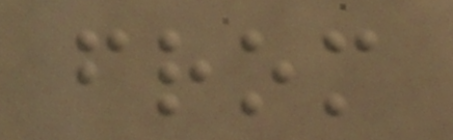from
